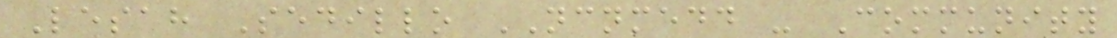Lesah Sedillo NCNMEDD - Community
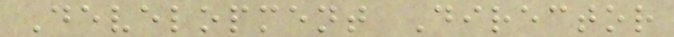Development Director
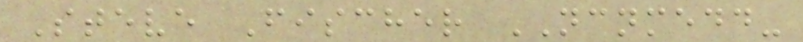Steve Fischer NCNMEDD-
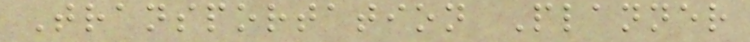Transportation Planner
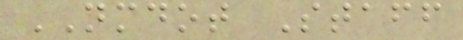NMDOT Staff
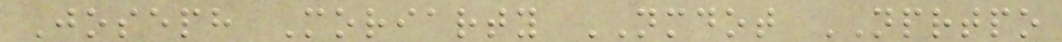Joseph Moriarty NMDOT NPRTPO
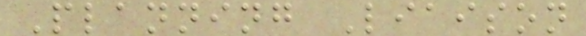Planning Liaison
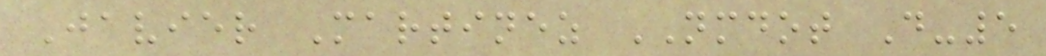Javier Martinez NMDOT D-5
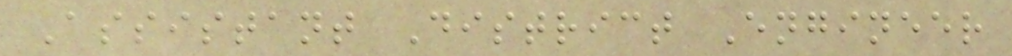Assistant District Engineer
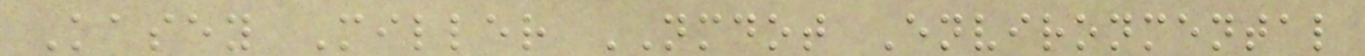Kasey Miller NMDOT Environmental
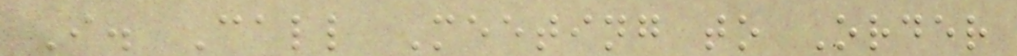I. Call Meeting to Order
